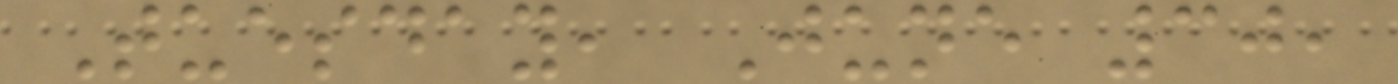Tuesday, June 30,
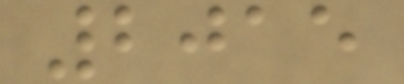2015
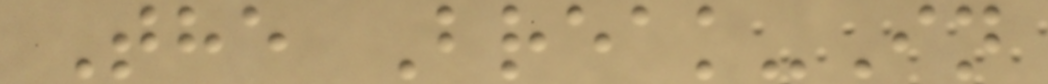The Break-In
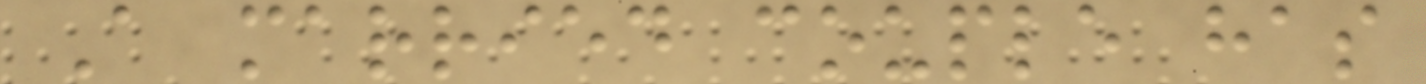A married couple has
